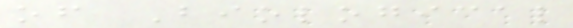of Biological
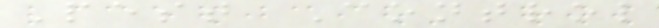Pest Control
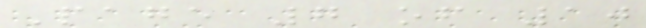Page 7 of 10
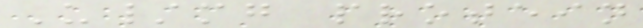U/mg protein
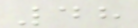48
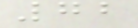72
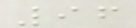96
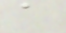a
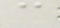c
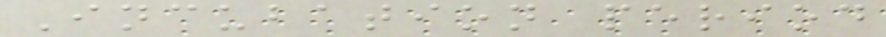Incubation period
